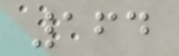164
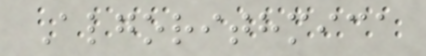Algorithmica
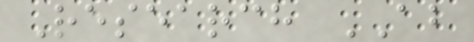Research AB
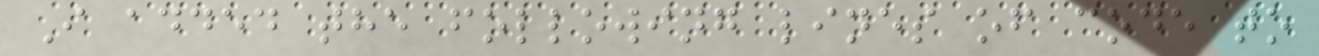I added the following lines of code to
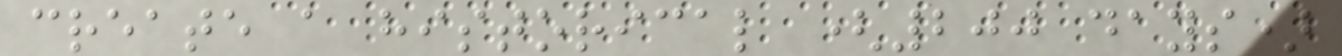create a historical (200 days)
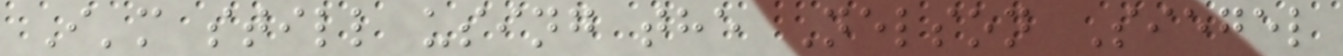I'm still using the Nelson Siegel
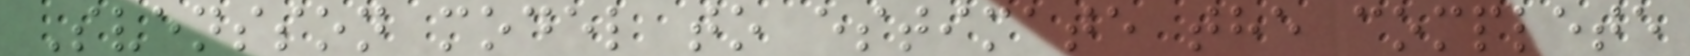Svensson model to estimate the complete
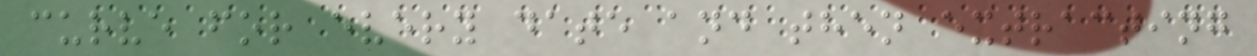curve for every date and then extracting
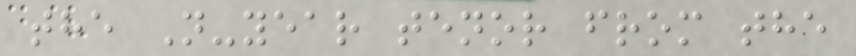the N-year tenor from the
